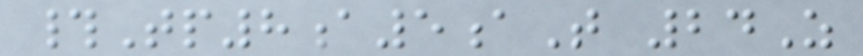#Tp8a5aT 24Z
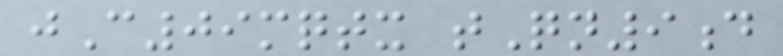jC09mqtx tQn9d
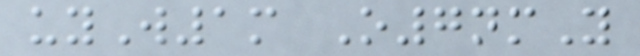uyW1m O7nmY
